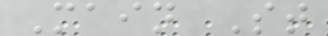Main St
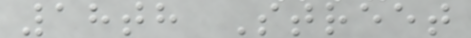18th Street
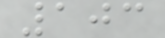103
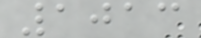1013
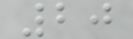20
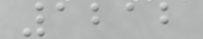1212
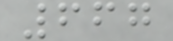667
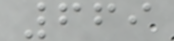669
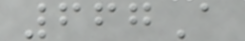667A
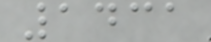1431
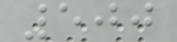500
